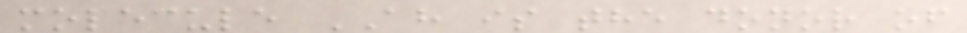molecule AH is the donor of
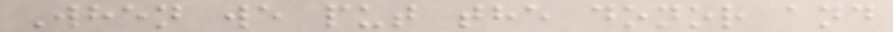When we put the donor and
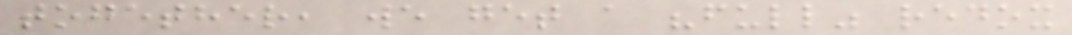together, we get a "full" redox
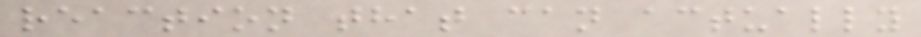reaction that can actually
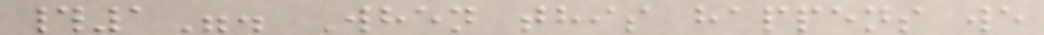#1". When this happens we
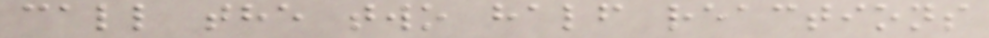call the two half reactions
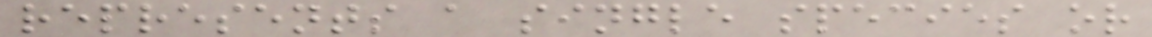represents a single species or
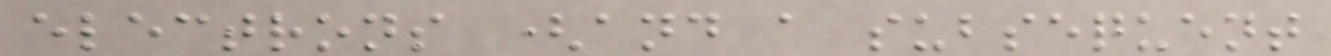electrons (and a subsequent
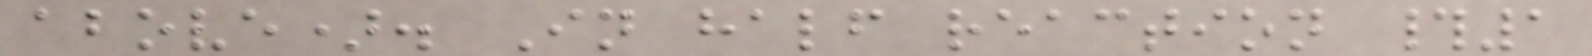above). In half reaction #1
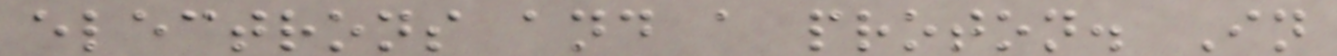electrons and a proton. In
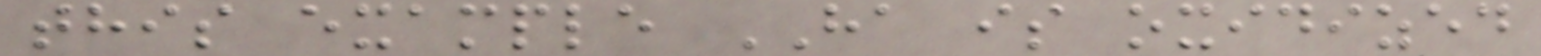this example HA is oxidized
